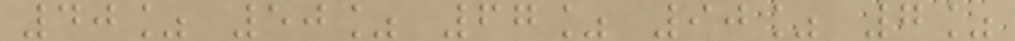40% 50% 67% 90% 7%
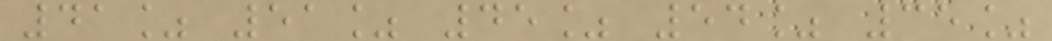41% 51% 45% 54% 35%
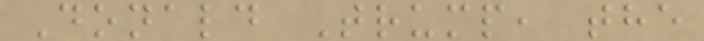Donald Trump, the
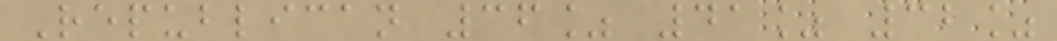Republican 36% 41% 32%
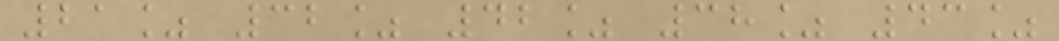21% 32% 42% 38% 43%
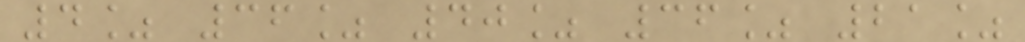4% 36% 40% 36% 21%
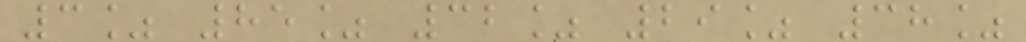3% 85% 32% 29% 38%
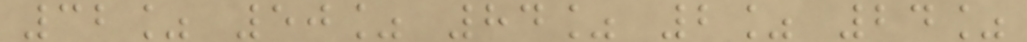32% 50% 84% 2% 24%
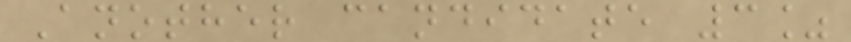Another candidate 3%
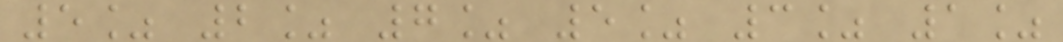5% 2% 7% 5% 3% 1%
